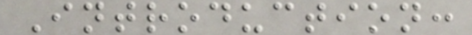Introduction:
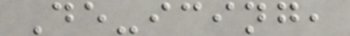De-icing,
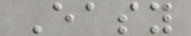Easy
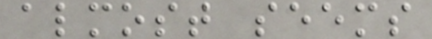almost seems
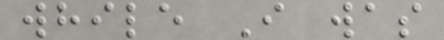while I was
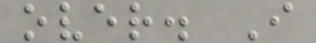over. I
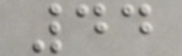44
